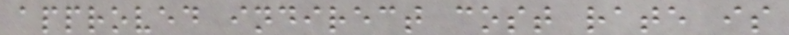approved indirect cost rate is
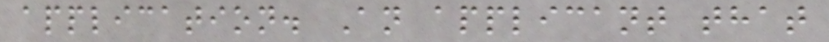application. An applicant that
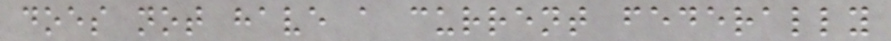does not have a current federally
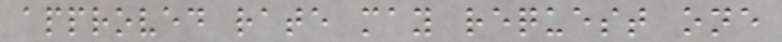approved rate may request one
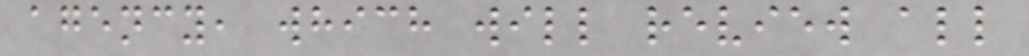agency, which will review all
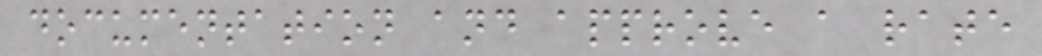documentation and approve a rate
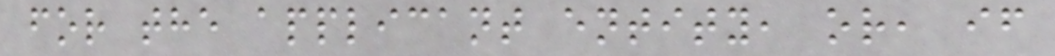for the applicant entity, or, if
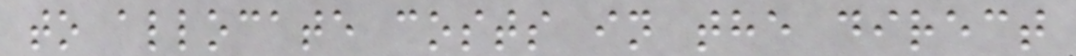to allocate costs in the direct
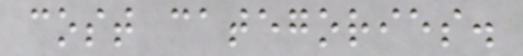cost categories.
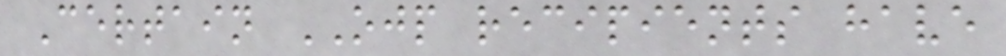Certain OJP recipients have
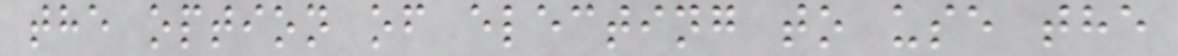the option of electing to use the
